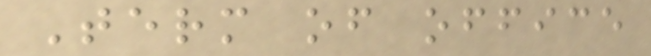Term of office
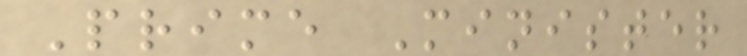Prime Minister
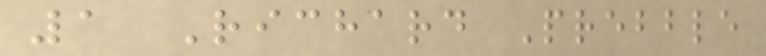1 Richard Prebble
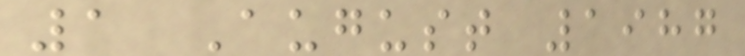1 August 1987
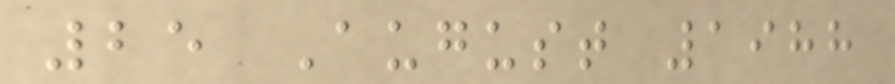25 August 1988
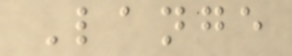Lange
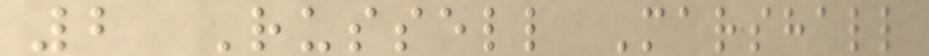2 Russell Marshall
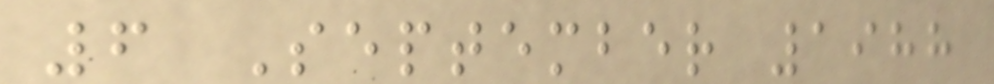6 September 1988
